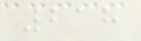218
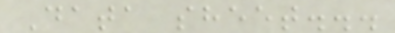Data sheet...
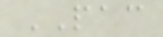PAC
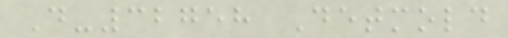D-32758 Detmold
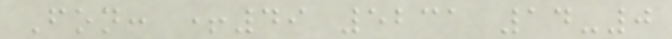Fon: +49 5231 14-0
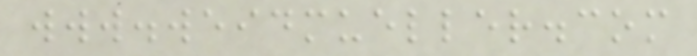www.weidmueller.com
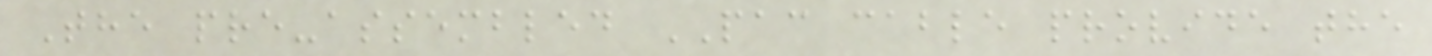The pre-assembled PAC cable provide the
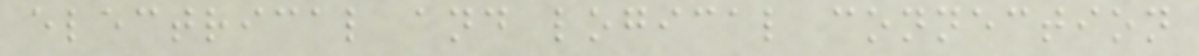electrical and logical connection
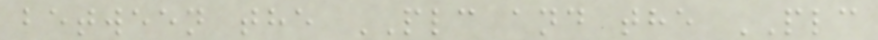between the PLC and the PLC
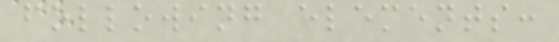following elements:
